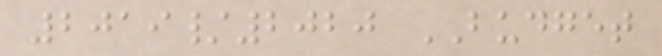2019/2020 BUDGET
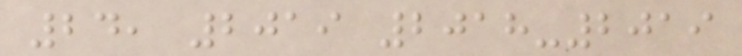24, 2019 2018-2019
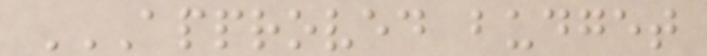APPROVED BUDGET
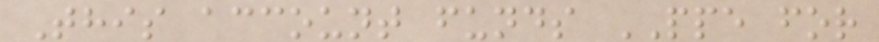This account funds PPE for
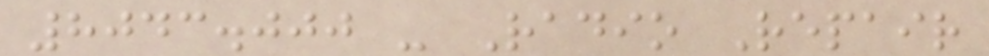8043.000 - Radio Repair
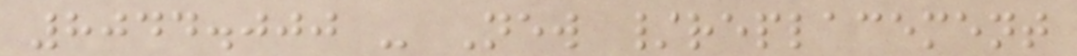8044.000 - New /replacement
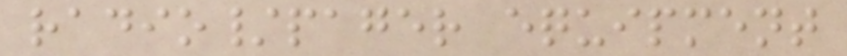radio/pager equipment
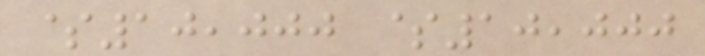$10,000 $10,000
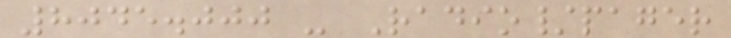8045.000 - Radio/pager
